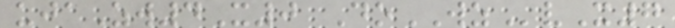ujaZw4X0 DoWZvX7
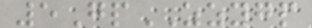5GpZZYGP
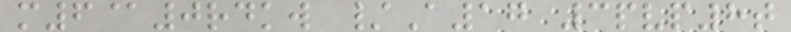m6@0rdkw /A17 3pvp8t
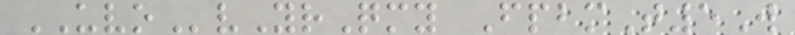UVOvYrQmy FpbmT5W
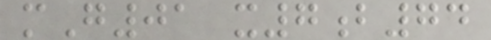mG01 x7b74
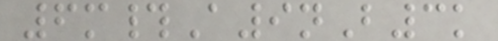6m#A9nB3k
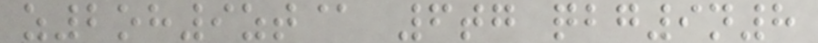z2oh9zt@ 6tg qbg9n8
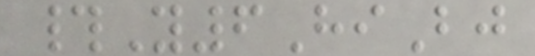#Y6HiBj
